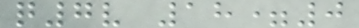q7v 18=0
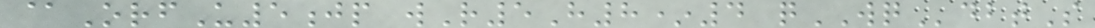@OrfU5jp wR5H8*4 qWQdbtS
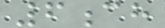6ch
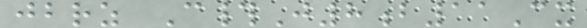jbrz C#J8b11Cx
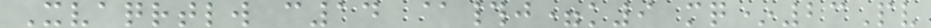Xvaqrtlw c14 @#j=k9 mq*23Pv
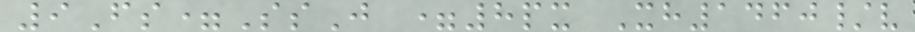9Fs=SsJ =8px Xh1460/v
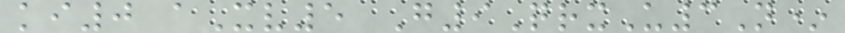ki0 aXv5 G9QrxU3N*
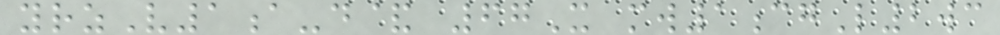yrzV1a-d& 67X mw1cgL2wc
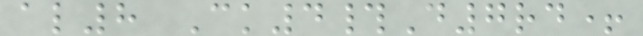al8 Ck4#D7rd+
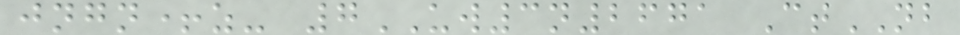jngn+z- 7UW3n2671 CtNB
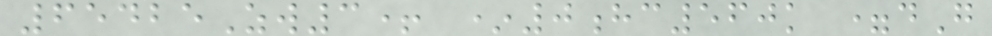65425Zw3+ *0hc560k =dG
